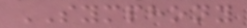SYMPHONY
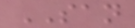SAN
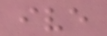ive
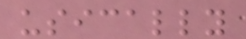usically
